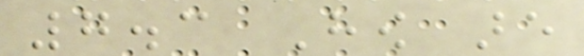7.3 How are
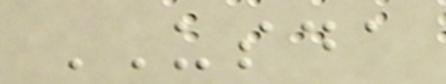USDA
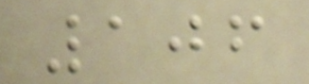106
